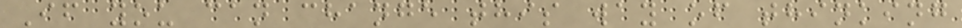If you can change this way of thinking
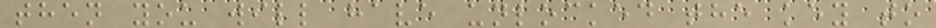then you will have unlocked the key to
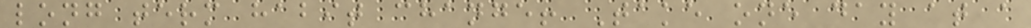long term habit change! Take one day at a
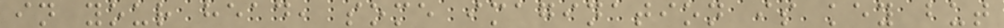in your head, some imagination is key but
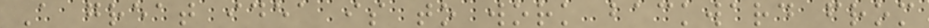A great idea is to work backward from
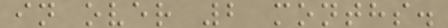in over 2 months.
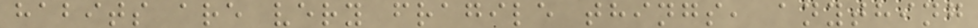habits are very fragile things, anything
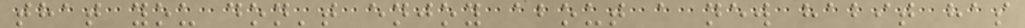that you don't enjoy about a new habit has
